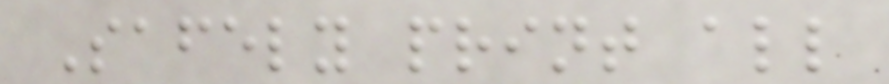Safely print all
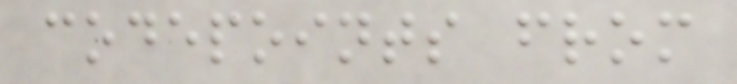codepoints from
